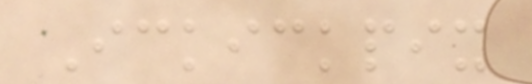Ickickpix
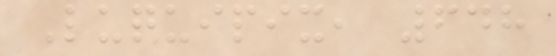Luquipix, 648
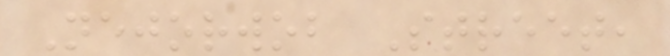Nejorwob Street,
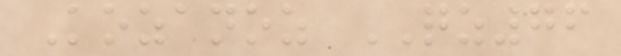Kozanoz QZ76
